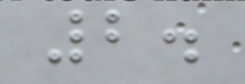2.
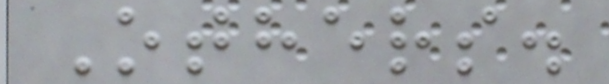Others.
